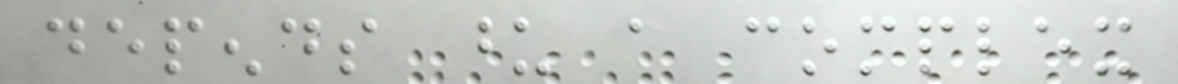depends upon a complex
